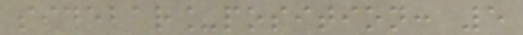sidebar_position: 5
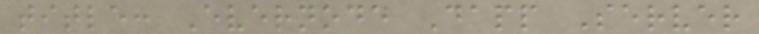title: Evernode Dapp Server
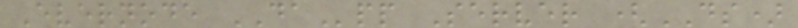Evernode DApp Server (DS)
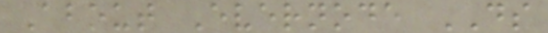About Evernode DS
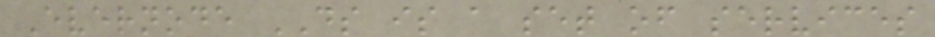Evernode DS is a set of services
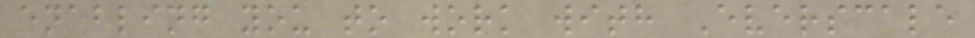enabling you to work with Everscale
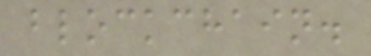blockchain.
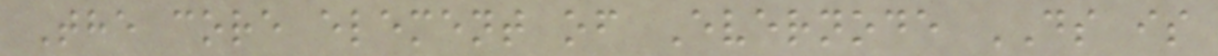The core element of Evernode DS is
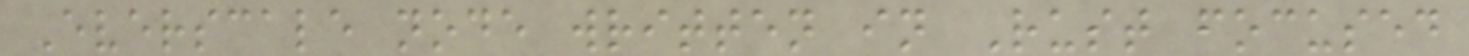Everscale node written in Rust focused
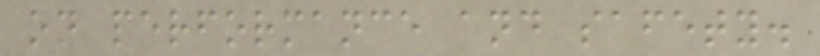on performance and safety.
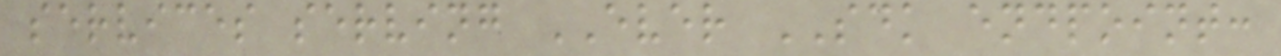services serving EVER SDK endpoint:
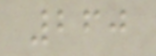260
